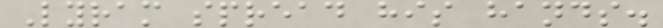Lyram spread his hands.
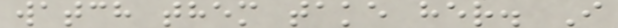watch them take her. I
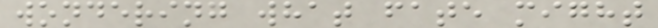wondering what fate might
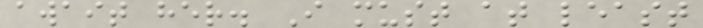await her. I must at least
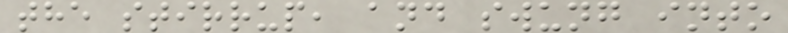the stirrup, and swung into
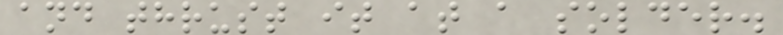and thrust it at a solder.
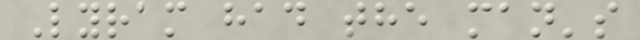Lyram had the man's
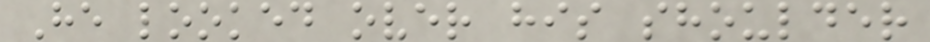He looked over his shoulder
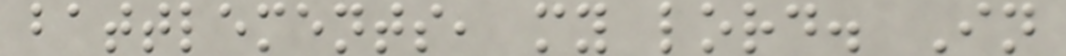battlements, my lord. In
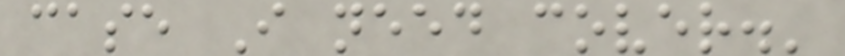case I need cover.'
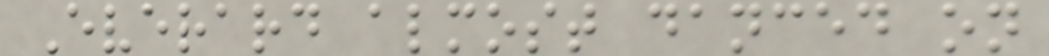Everard almost danced on
